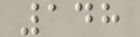148
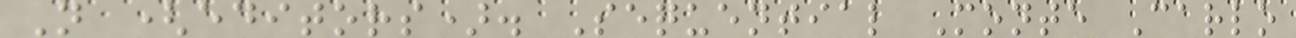N (editors). Sequential Monte Carlo
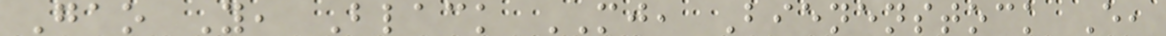Gao Y, Black MJ, Bienenstock E,
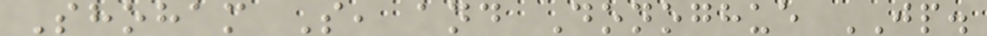Shoham S, and Donoghue JP.
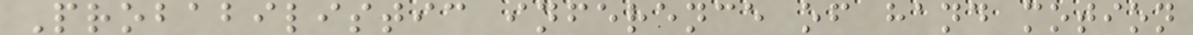Probabilistic inference of hand motion
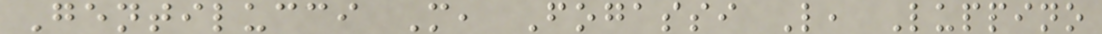Gentilucci M, Fogassi L, Luppino
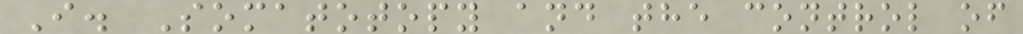I. Somatotopy and the control of
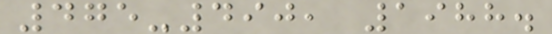475-490, 1988.
